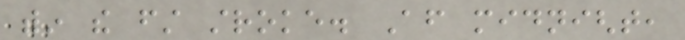within the first stroke. After midnight,
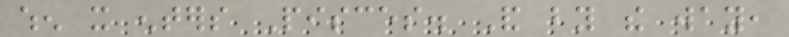when it enters Pisces. And by the way,
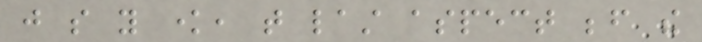just so you know, that last aspect before the
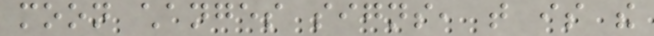moon changes signs, that is the
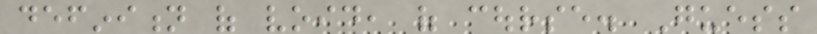definition of void, of course. Guess
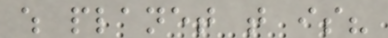which planet that is?
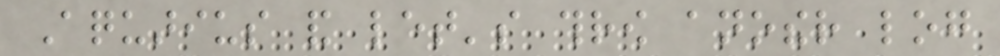Aquarius and let's throw another log
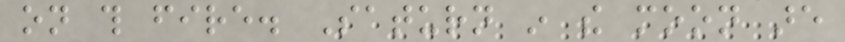on this fire. Saturn in the moon are
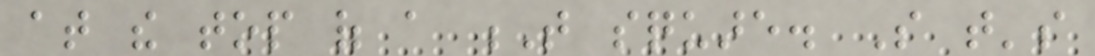at the top of a T square. So that's
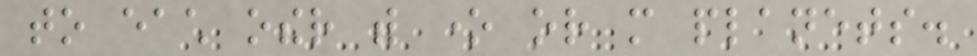to each other with one or more planets.
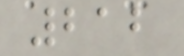212
